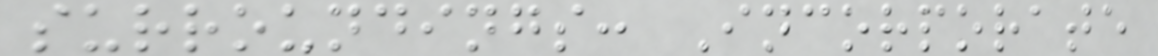surroundings: Incorporate
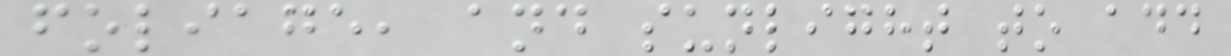foliage, and sunlight to add
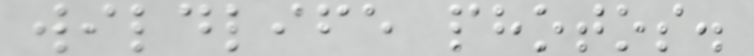wildlife photos.
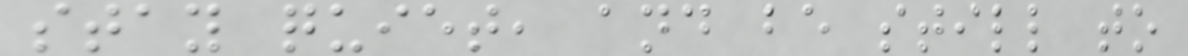stay quiet, and be still to
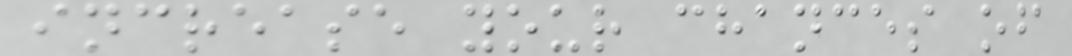increase your chances of
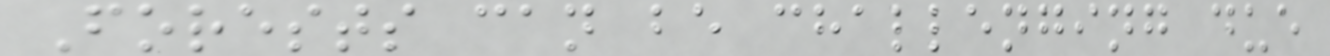Forests can be challenging due
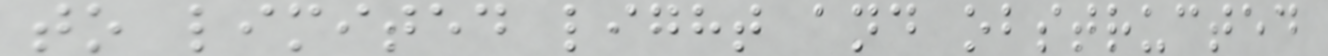to limited light and obstructed
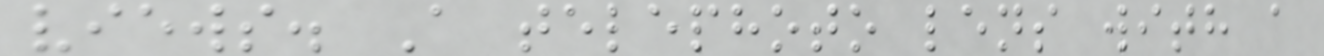views. A telephoto lens with a
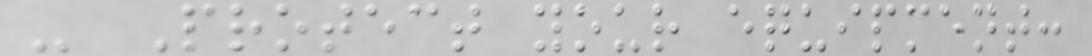- Protect your equipment:
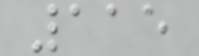115
